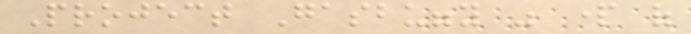Project Gasbuggy was part of
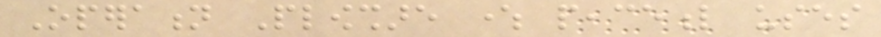Operation Plowshare where peaceful uses
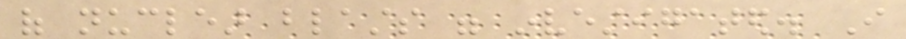of nuclear blasts were investigated. I
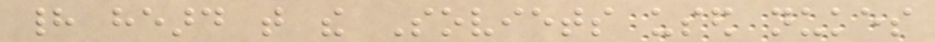had heard that the Soviets used nukes
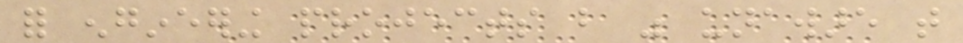for engineering projects but was unaware that
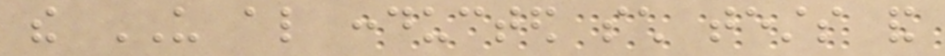the US also conducted such tests and
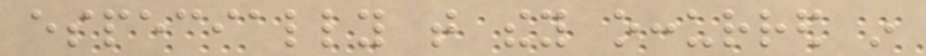especially that they occurred in
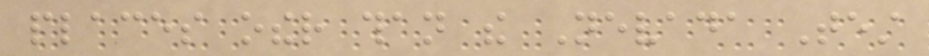places other than the Nevada Test
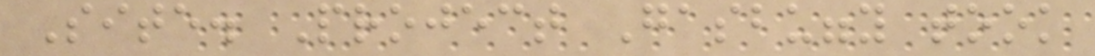Site. Project Gasbuggy took
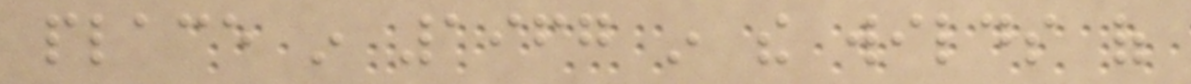place in 1967 in the wilds of
